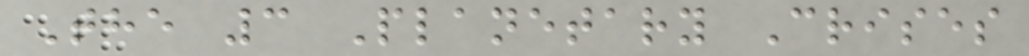The 3 Planetary Crises
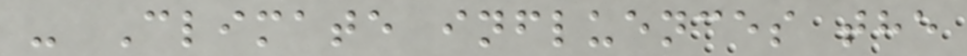- Climate influences the
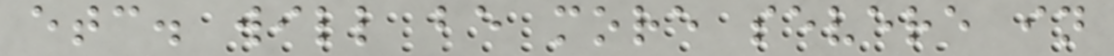etc. will be more severe in
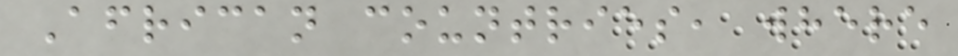African countries, where
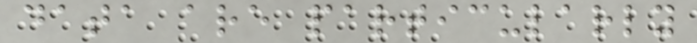data are particularly
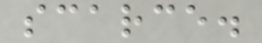scarce.
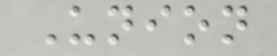Union
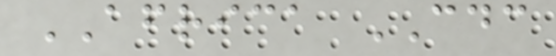AFRICA CDC
